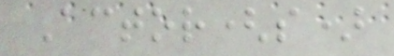Actor(s)
